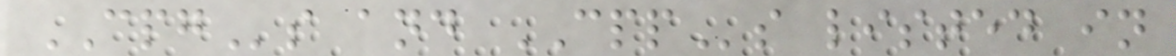CPGs and CPPs listed in
